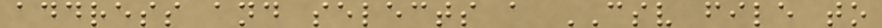address and selects a CSV file to
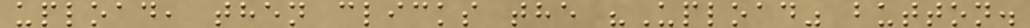upload, then clicks the "Upload" button.
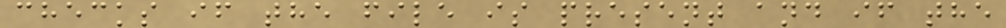checks if the file is present and if the
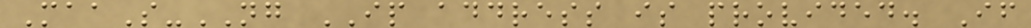MaaS-NG IP address is provided. If
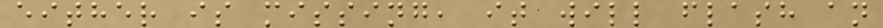either is missing, it will flash an
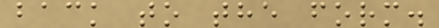back to the form.
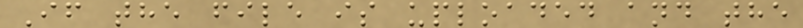If the file is uploaded and the
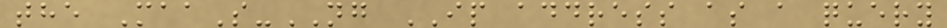the MaaS-NG IP address as a query
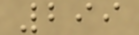299
